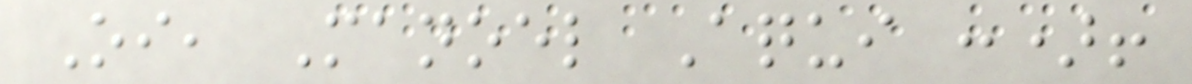Oi, Manoel Aqui :)!
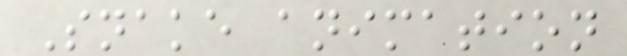Snake animation
